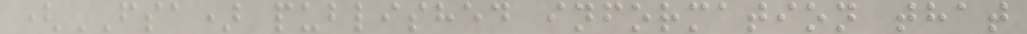(FSA) published information that
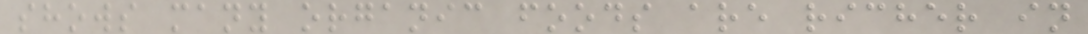shows many organic foods are richer in
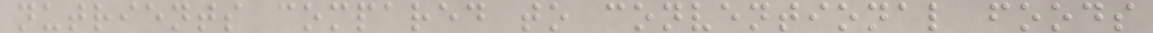nutrients compared to conventional foods
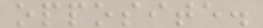opposite.
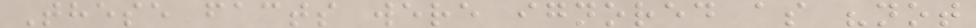These facts were ignored as "not
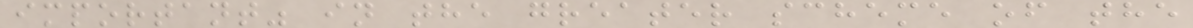important" in the greater scheme of the
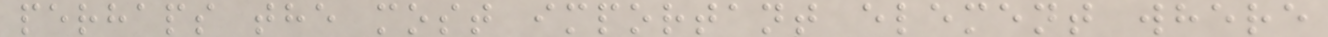perhaps the most important element where
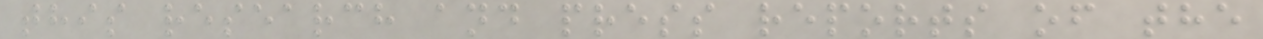this research and press reports of the
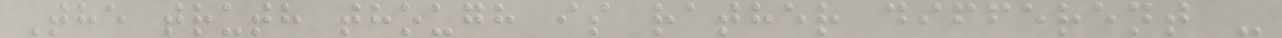The truth though is rather different -
